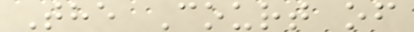The Court of
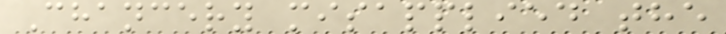Chancery misapplied the
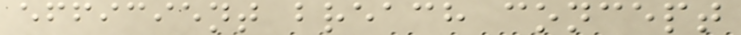efficient breach concept
